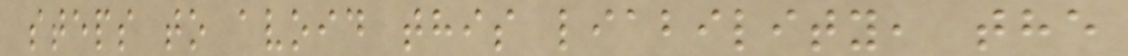steps to avoid this liability, the
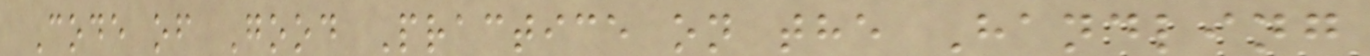Code of Good Practice on the Handling
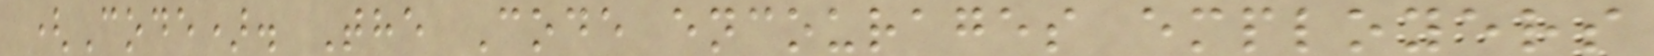(Code). The Code encourages employers
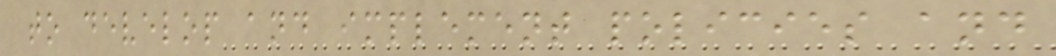to develop and implement policies and
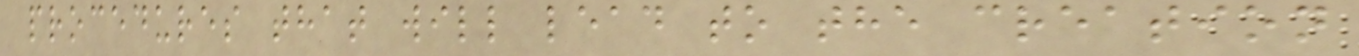procedures that will lead to the creation
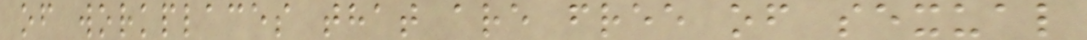of workplaces that are free of sexual
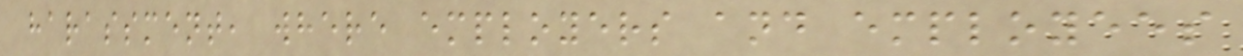harassment, where employers and employees
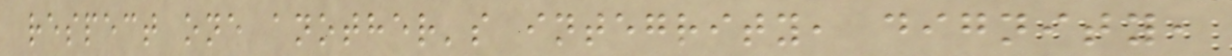respect one another's integrity, dignity,
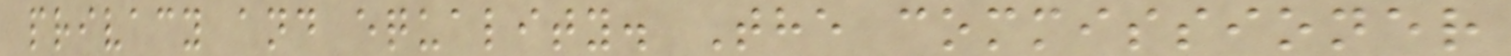privacy and equality. The commissioner
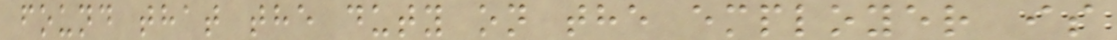found that the duty on the employer is
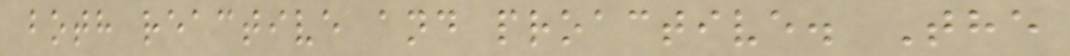both reactive and proactive. The
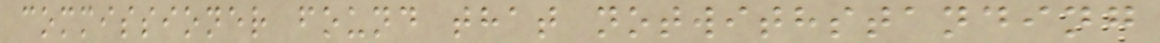commissioner found that notwithstanding
